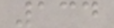134
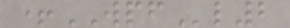+WPFl2
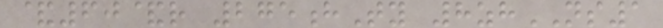&60&r 275hTy 8zhNS1
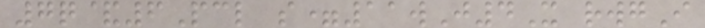7q&6Pcl s=11wJ4X rwgI
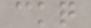ckq
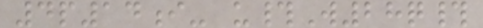4p14i- u#W28q#
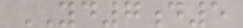YD7d5
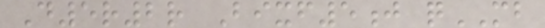D5r2r Bixf5j qMB
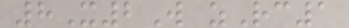8X2W zRc1
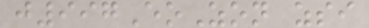j997EoZon zsi
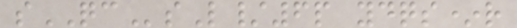sQCsL/6p ydqs*r
